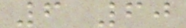6 60
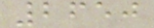2650
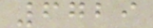6729
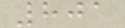801
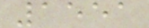1551
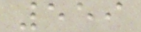559
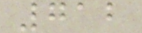712
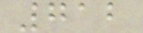712
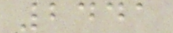2441
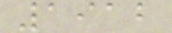1912
